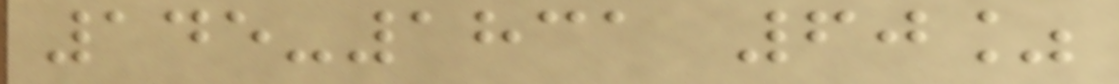145-1831 60%
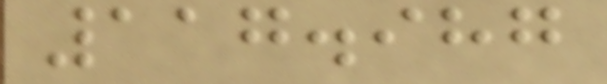117.987
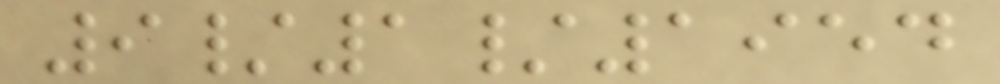9/1/1954
